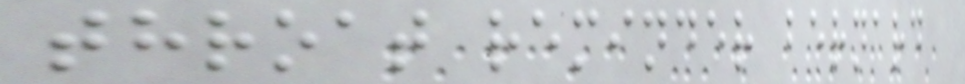throat reminder bernard
